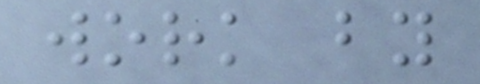work by
